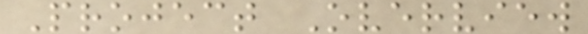Project Overview
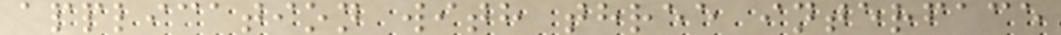application with three interface
